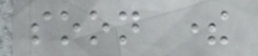soon there
